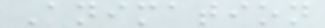Animation
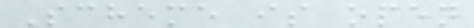Scheme is open
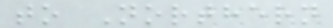to Northern
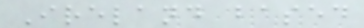Ireland based
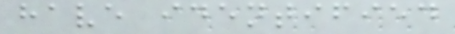have identified
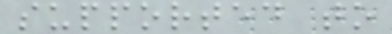supported to
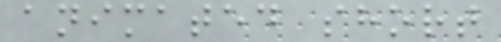animated short
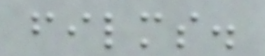films.
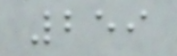259
